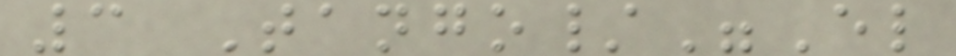3 Tango/"El
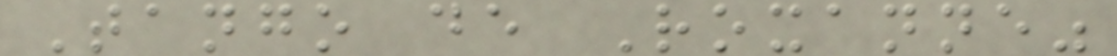Tango de Roxanne"
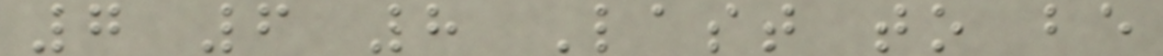7 6 8 Last to be
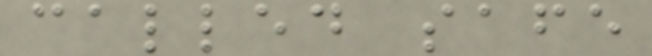called safe
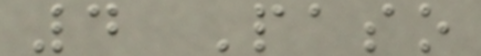4 Paso
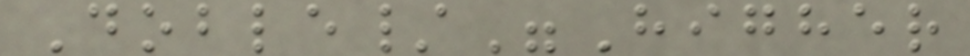Doble/"Higher
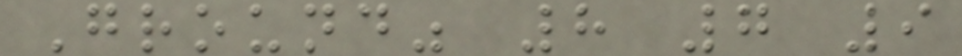Ground" 8 7 9
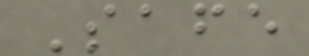Safe
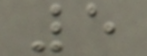5
